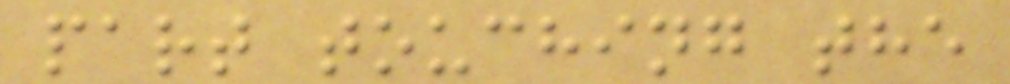part touching the
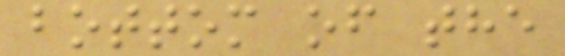bottom of the
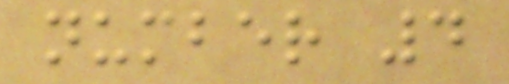number 4
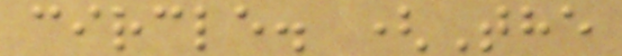circle. (The
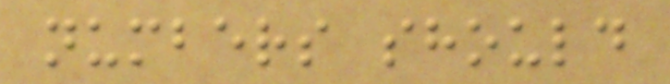numbers should
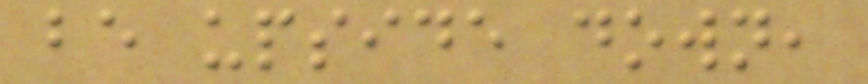be upside down,
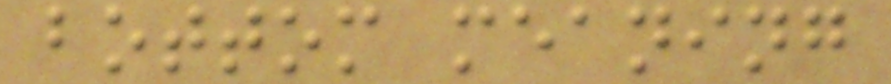bottom meaning
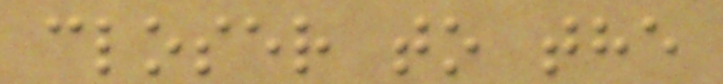closer to the
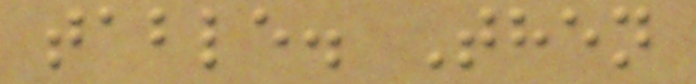table. Then
